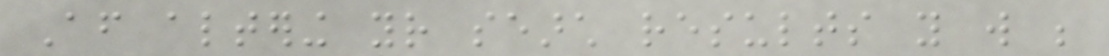After altering your search results you will be
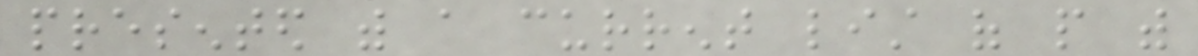presented with a current list of people with
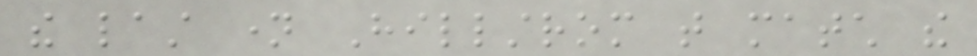the last name Hillstrom that match the
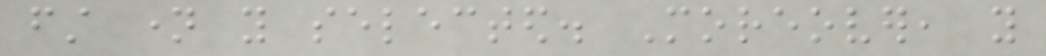first name you selected. Moreover, you
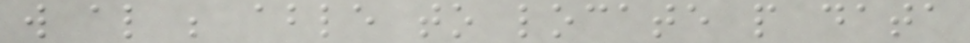will also be able to locate people data
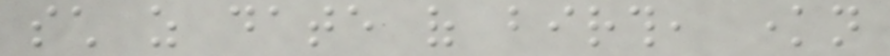such as date of birth, known
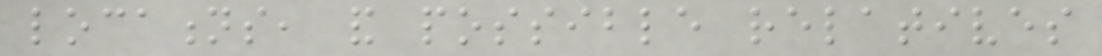locations, and possible relatives
